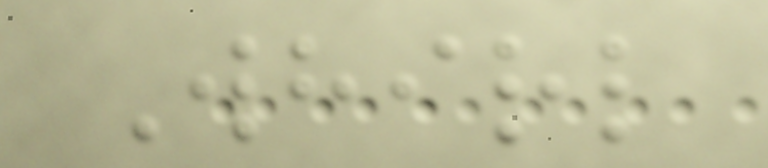Whirl
